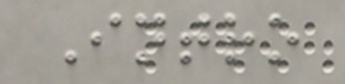Intro
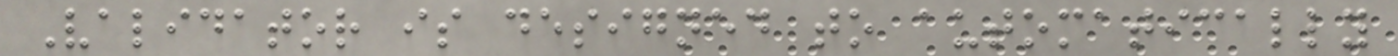Validator is designed to automatically
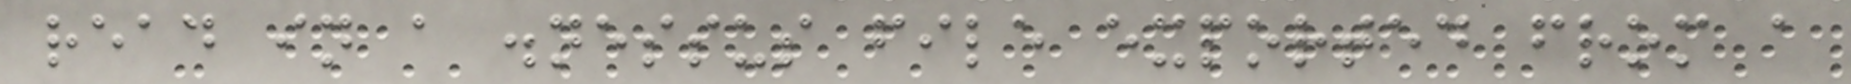read in a .nessus file exported from a
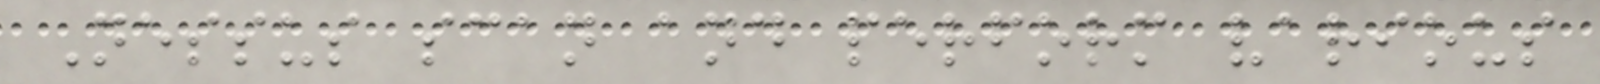Nessus scan and perform various
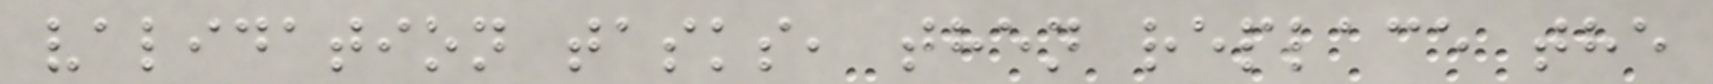validation tasks, then replace the
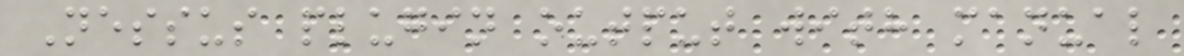Nessus plugin output with manual
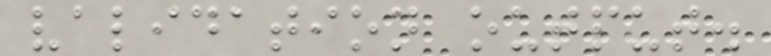validation output.
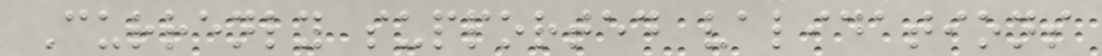Currenly supported validations
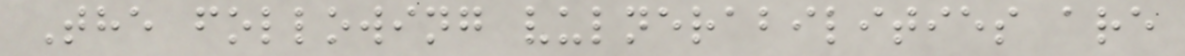The following vulnerabilities are
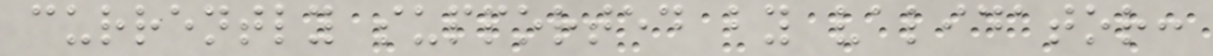currently supported by validator:
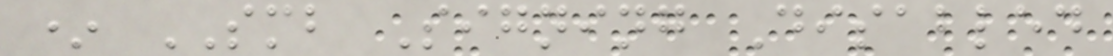* SMB Signing Disabled
